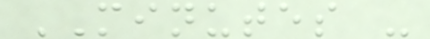MINUTES -
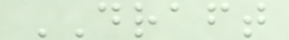DRAFT
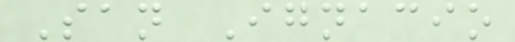San Ignacio
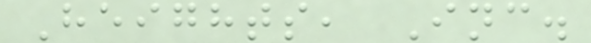Heights, Inc.
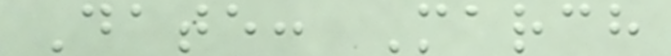Date: March
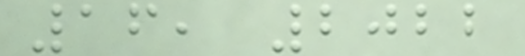16, 2022
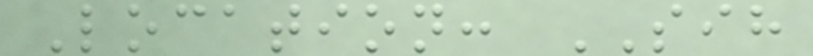Location: SIH
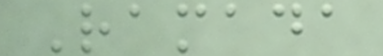Ramada
